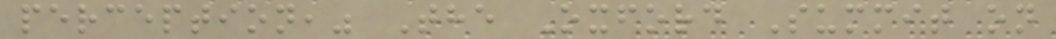perception," The Oxford Summit on
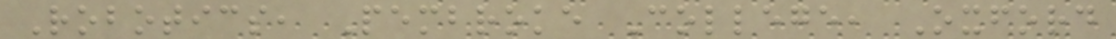Robotics, Pembroke College, Oxford
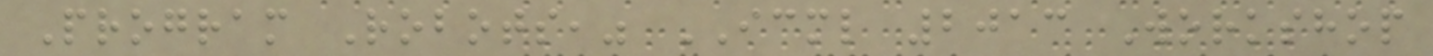Program Robots," ICML 2013 Workshop
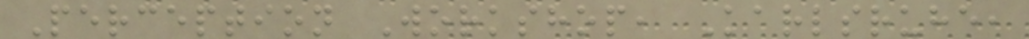Perception Workshop, Karlsruhe,
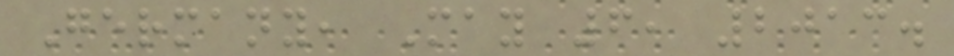Germany, May 6, 2013.
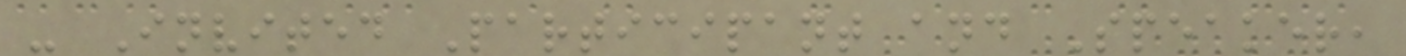- Invited Participant and Speaker,
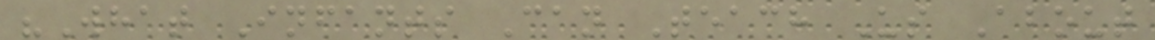"What Infants Can Teach Us About
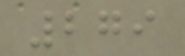279
